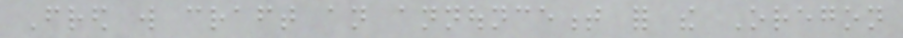Fred will craft an announcement for the Oregon
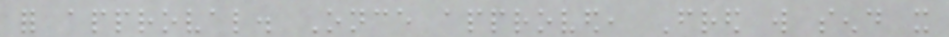for approval. Once approved, Fred will send it
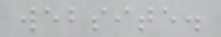website.
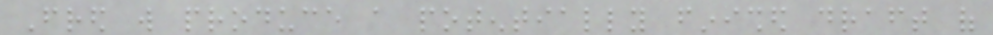Fred will produce a potentially finished draft of
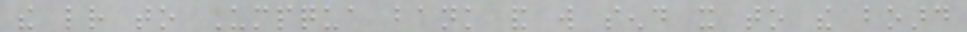the letter to Umpqua bank and will send it to the board
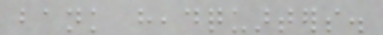bank headquarters.
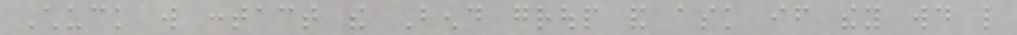Chuck will contact the Bend group and ask if they would like
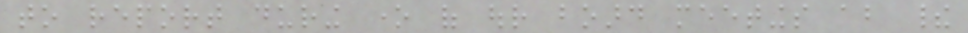to report during one of our board meetings about their
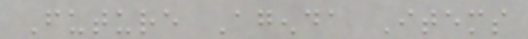Future Agenda Items
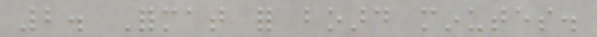2. Format for board minutes.
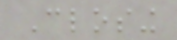Closing
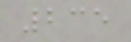235
